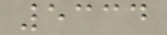5334
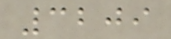3209
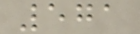571
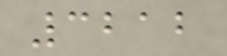3212
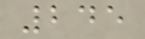245
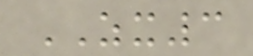ZX3
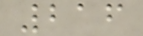216
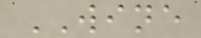WINE
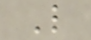L
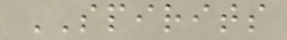SPIRITS
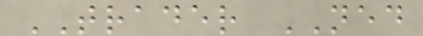TRADER NED
